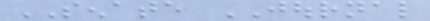SENATE JOURNAL
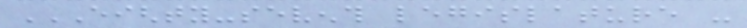EIGHTY-SEVENTH LEGISLATURE -
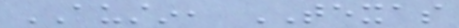AUSTIN, TEXAS
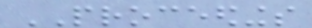PROCEEDINGS
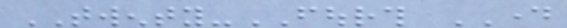TWENTY-FOURTH DAY
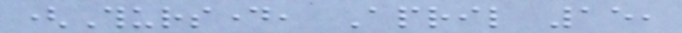(Thursday, April 15,
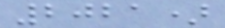2021)
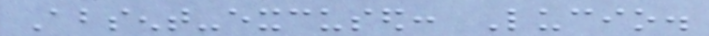Absent-excused: Lucio.
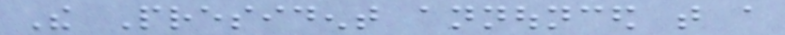The President announced that a
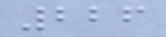226
